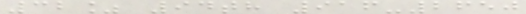32% 94th 916-2650
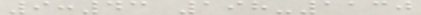9:43 198-1130
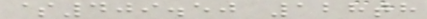$409.50 128th
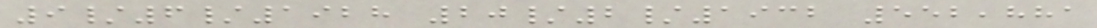9/6/1928 20/2/1932 552,881
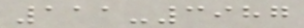111-3987
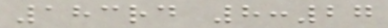183rd 8:27
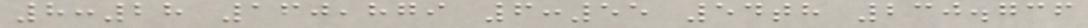8:28 160,879 6:55 54th 230.736
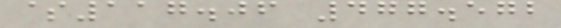$117.06 477.572
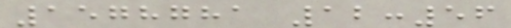1578781 12:56
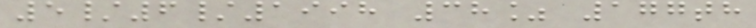5/6/1998 38% 177th
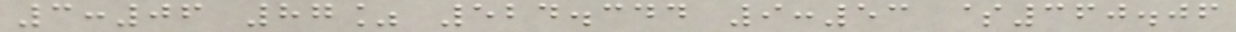3:06 87% 524.344 9:53 $360.06
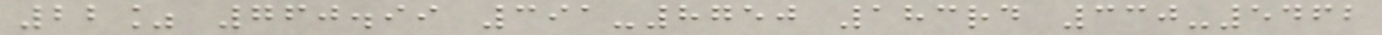22% 760.99 391-8750 183rd 330-5462
